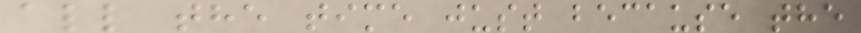all the time just because the
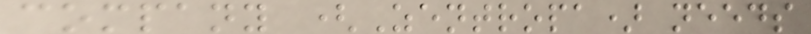company (Zentropa) needs
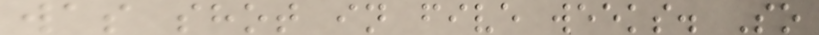was shot in five weeks. So
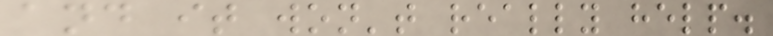and it won't really help.
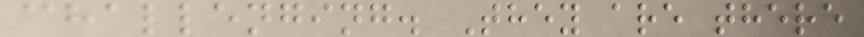challenging. They are there
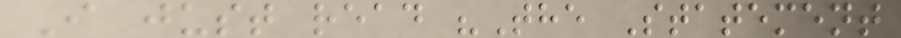I just read "The Statement
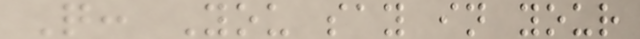Q: You say in your
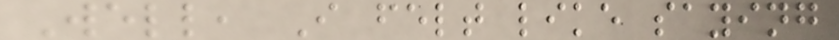Well, I felt like saying
